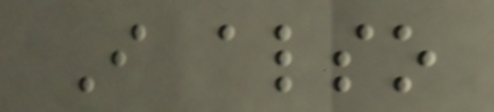I also
